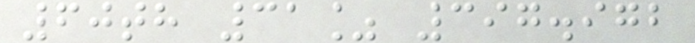60th 31% 397.972
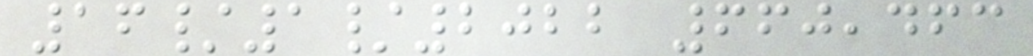16/1/2022 660,463
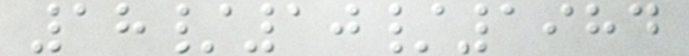18/10/1984
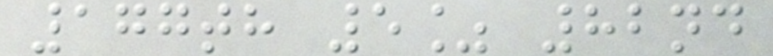177th 5% 82nd
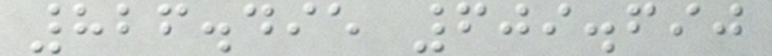826.495 609.690
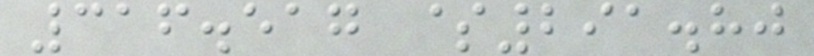316.517 $291.80
